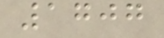1707
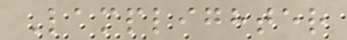Lamplighter
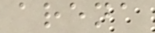arena
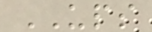UPS
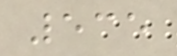535
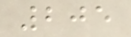205
